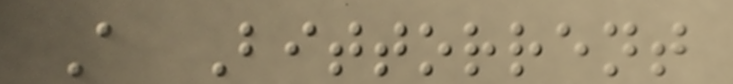A Bittorrent
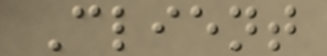Client
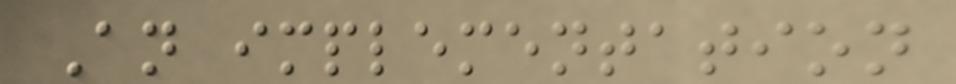An implementation
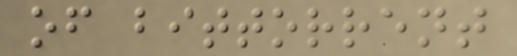of bittorrent
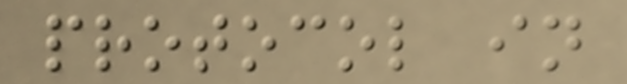protocol in
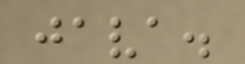java.
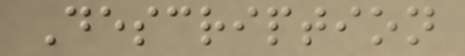Description
